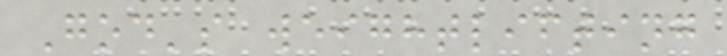God's weightlifting
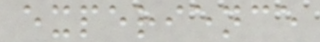experience
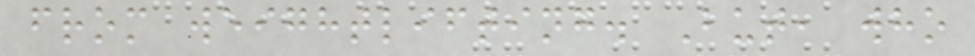from weightlifting. But, who
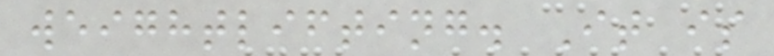weightlifting. It is
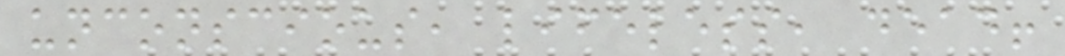unconscious, lifeless, dead!
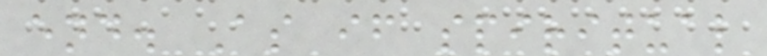end. As if spiritual
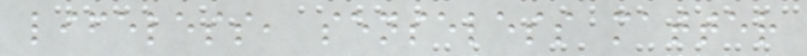lifeless, senseless matter
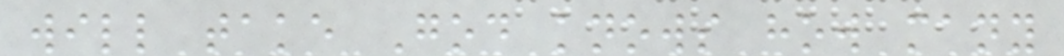will take God knows how many
